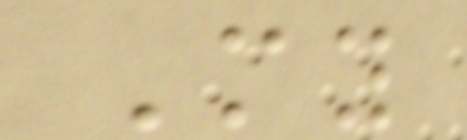My
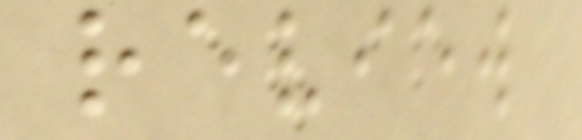review
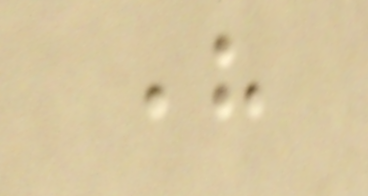here
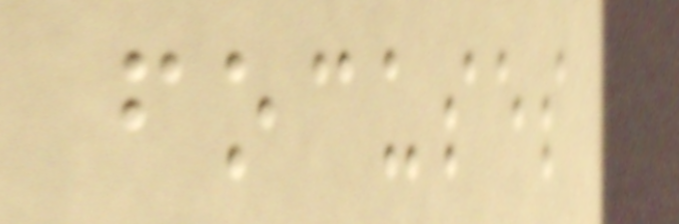focuses
